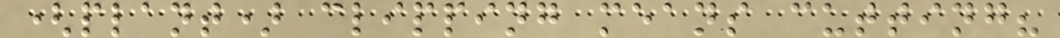(plant) clipping means cutting?
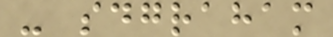- sdgraham
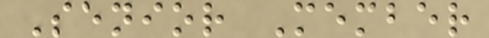Senior Member
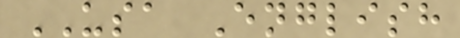USA English
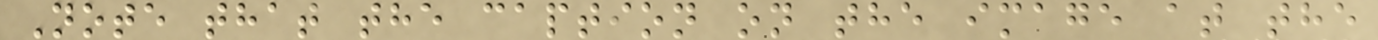Note that the caption on the image at the
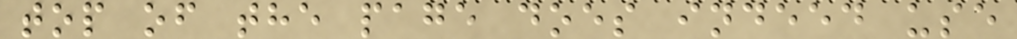top of the page does indeed use
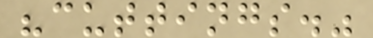"cuttings."
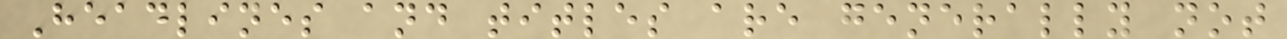Headlines and titles are generally not
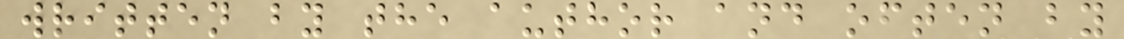written by the author and often by
